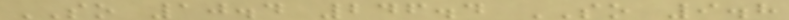SO 10.4 246.4 SO 9.8
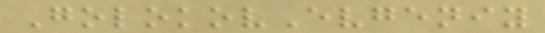GolokovEvgeniy
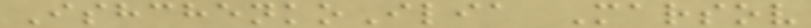IshchenkoIlia Marsov
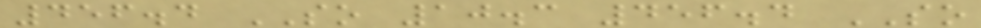456.4 SO 10.3 456.4 SO
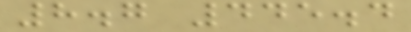8.7 445.4
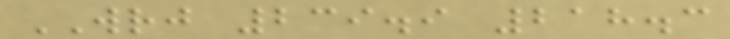WRJ 239.9 218.3
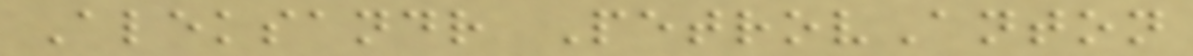Aleksandr PetrovAnton
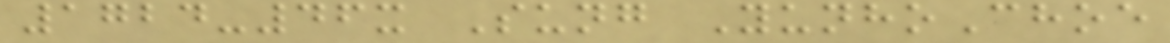1724-46x Sung YunhoChoe
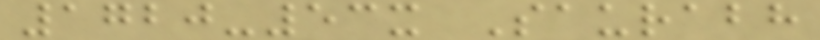1720-53x Saurabh
